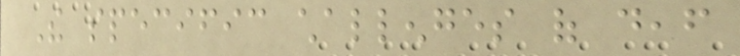The specific challenges of deaf
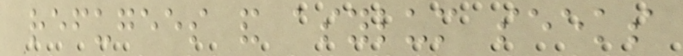refugees and asylum seeks
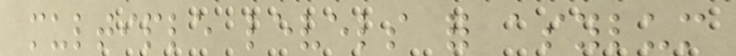multiple levels for asylum
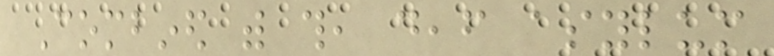Combined with this, deaf asylum
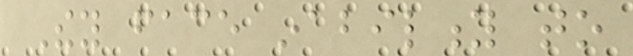They face inability to
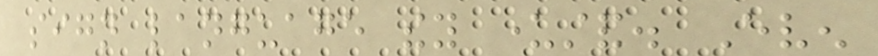sign language they understand. Even
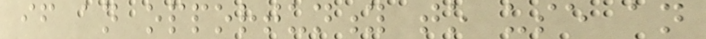if an opportunity to use an
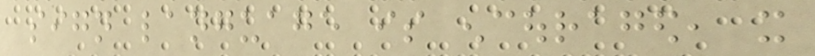sign language is encouraged, it
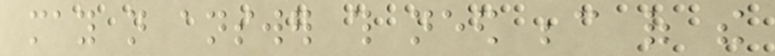may not answer this need because of the
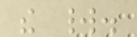the world.
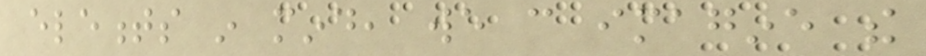elements in mind, we can imagine the
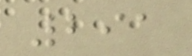291
